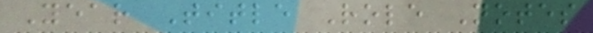Year Title Role Notes
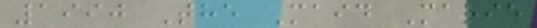1990 The Maid Marie
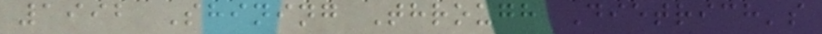1992 Shining Through Dietrich's
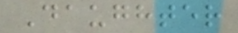Daughter
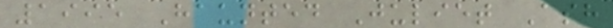1995 Haunted Juliet Ash
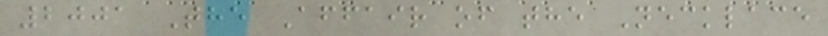2001 The Affair of the Necklace
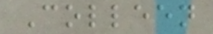Colleen
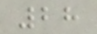28
